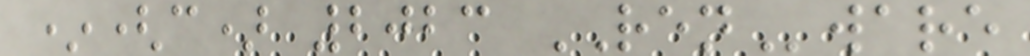*(c) 2023 RENware
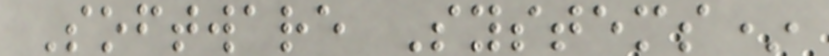Software Systems*
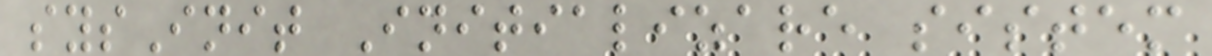sysInit Initializare sistem
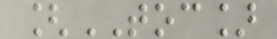[TOC]
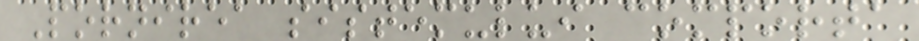Pornirea sistemului comporta
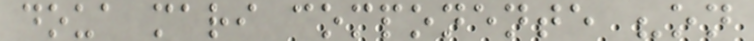doua mari componente "on
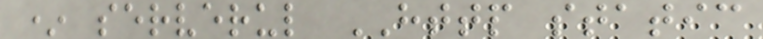* serverul HTTP static
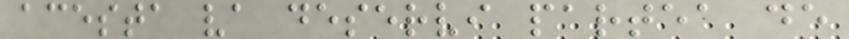acesta va deservi partea de
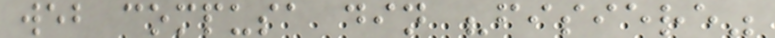web compusa din "fisiere"
